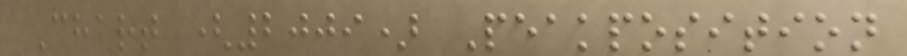Chart (2009) Peakposition
